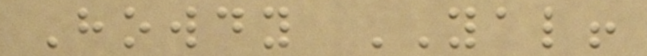Howdy YAL!
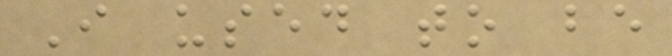I used to be
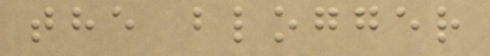the blogger
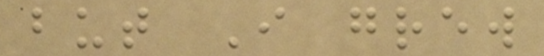but I grew
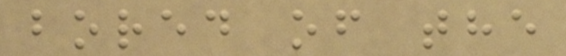bored of the
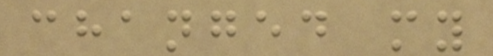changed my
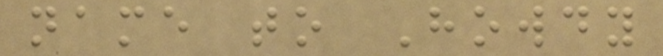name to Howdy
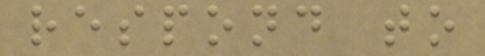respond to
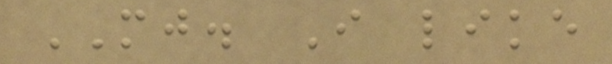MJ. I like
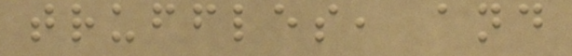truffles, and
